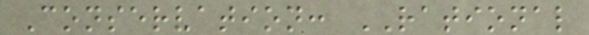Conservation: RATIONAL
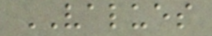VALUES
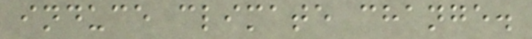induce climate change.
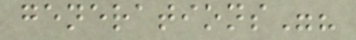generations"?
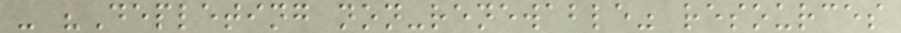- "Depleting non-renewable" resources
